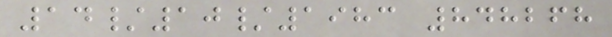14/10/1983 848268
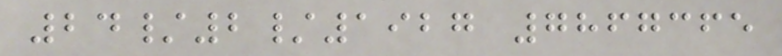24/2/1927 7867365
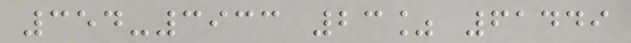354-3933 23% 61449
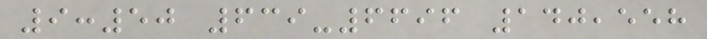9:50 639-6696 140,558
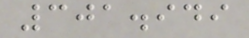301.949
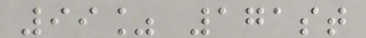99% 171st
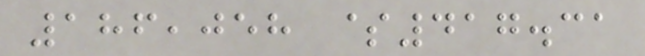186,058 $417.31
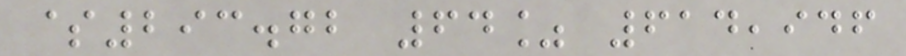$293.72 64% 614,946
